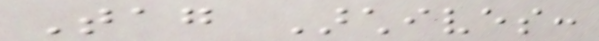Tag Archives:
